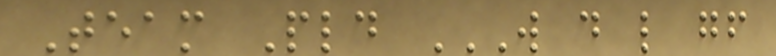Team Pld W D L GF
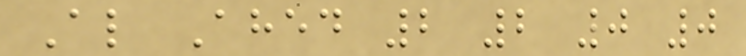Al Ahed 2 2 0 0
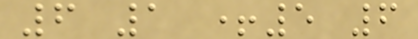6 1 +5 6
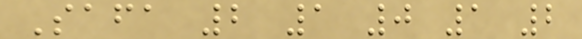Safa 2 1 0 1 2
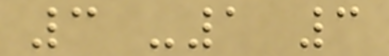3 -1 3
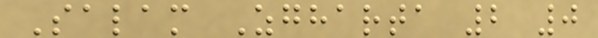Salam Zgharta 2 0
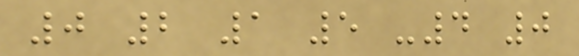0 2 1 5 -4 0
